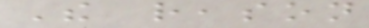The reason
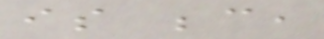is because,
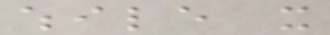while it
